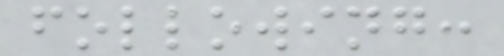following:
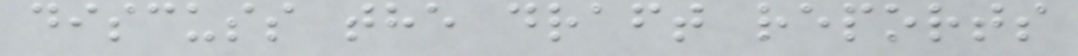discuss the draft reports
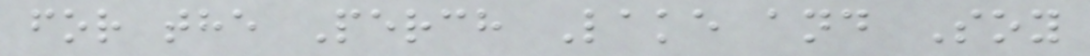for the Perch Lake and Soy
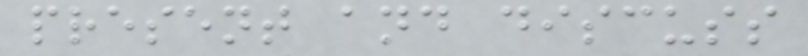present and discuss
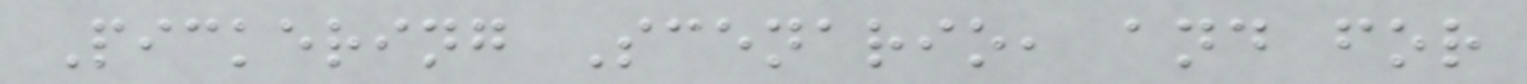Pickering Scenario, and for
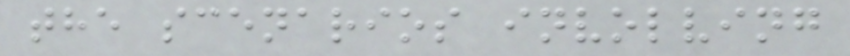the scenarios involving
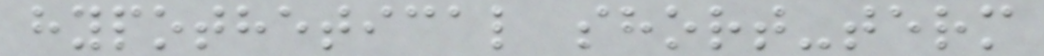hypothetical short-term
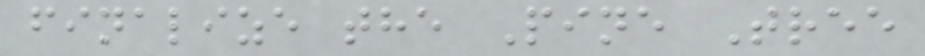finalize the Pine Tree
